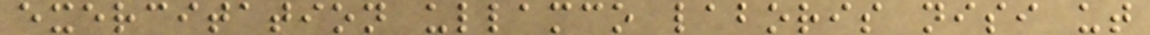exercitation ullamco laboris nisi ut
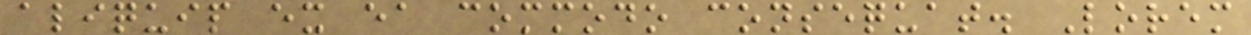aliquip ex ea commodo consequat. Lorem
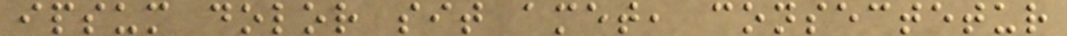ipsum dolor sit amet, consectetur
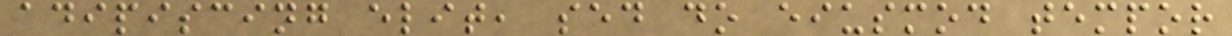adipiscing elit, sed do eiusmod tempor
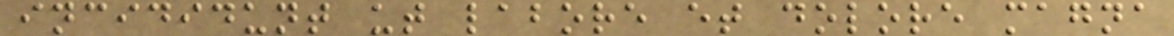incididunt ut labore et dolore magna
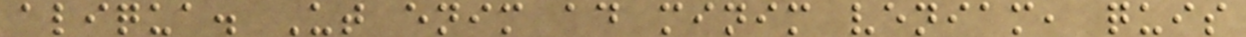aliqua. Ut enim ad minim veniam, quis
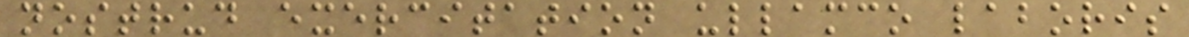nostrud exercitation ullamco laboris
